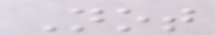Not
